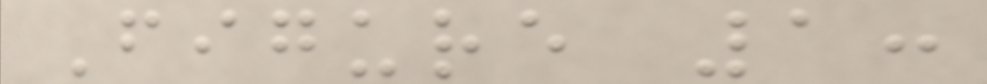Figure 1:
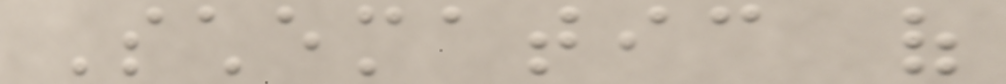Schematic of
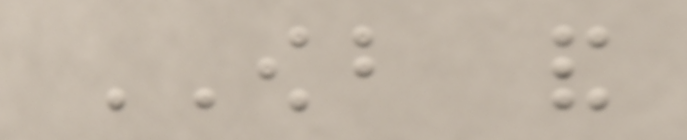OWB and
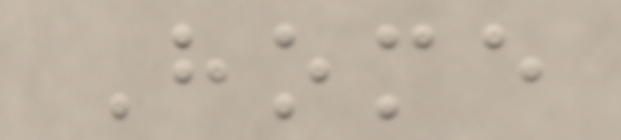Home
